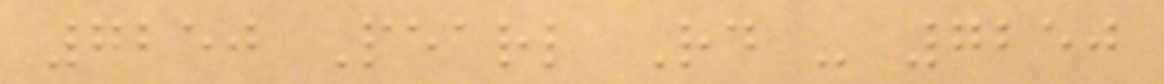7250 Pearl Rd - 7250
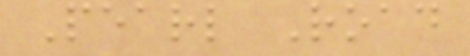Pearl Road
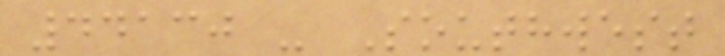44130 - Southwest
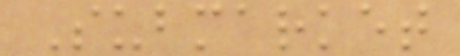Submarket
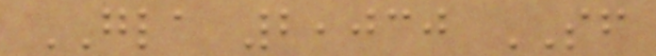GLA 2,030 SF
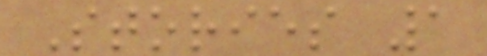Stories 1
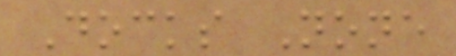Docks None
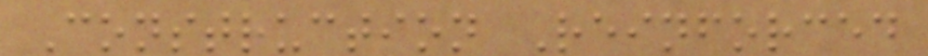Construction Reinforced
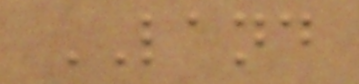LAND
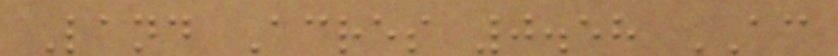Land Acres 0.58 AC
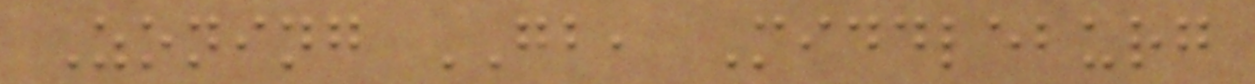Zoning GB, Middleburg
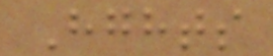Hghts
